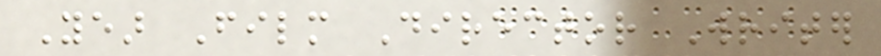Year Film Director Writer
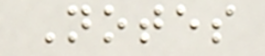Notes
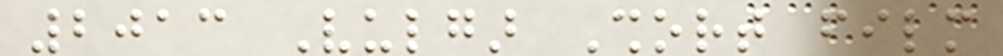2013 Vulgar Short film
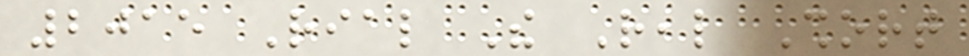2015 Rial The Real Short
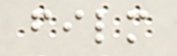film
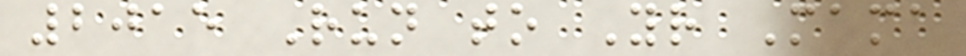2015 Run to Your Mama
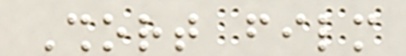Short film
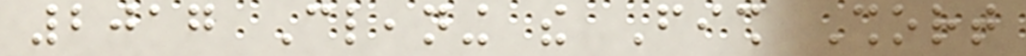2017 Cleaning the Fish Short
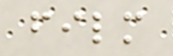film
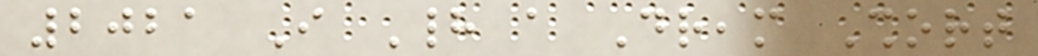2021 I Had a Dream Short
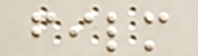film
